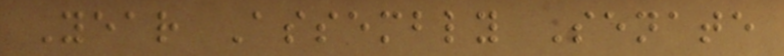Year Assembly Senate
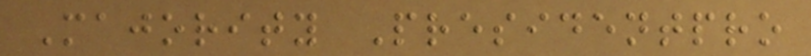Majority Presidentpro
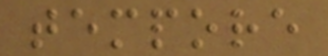tempore
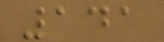141
